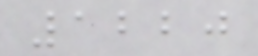1220
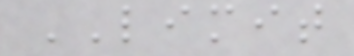LIMIT
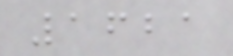1621
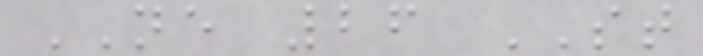NE 26 ST
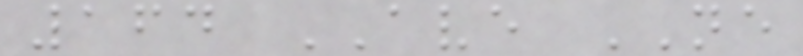164 AVE NE
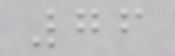76
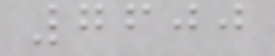7600
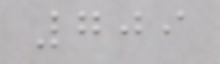709
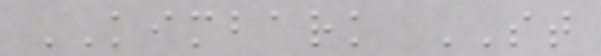KIMBARK ST
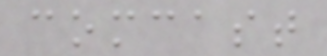comcast
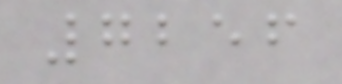7256
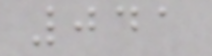041
